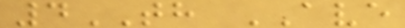4TH AVE
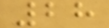28
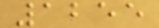1255
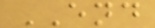END
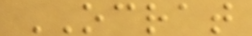OCRAT
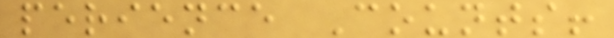perience Counts!
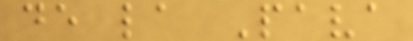de la Pava
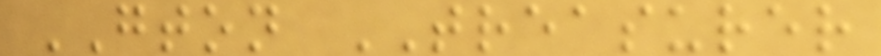GTON TREASURER
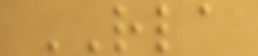RLA
